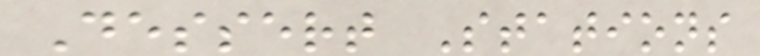Dessert Stations
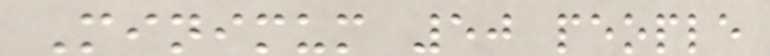Minimum 50 people
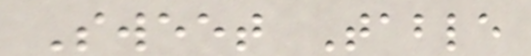Sweet Table
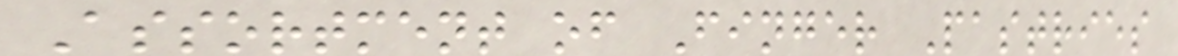Assortment of Finger Pastries
